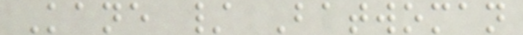Kane / Batwoman
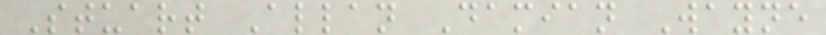Stuart Allan Damian Wayne
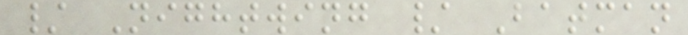/ Nightwing / Batman
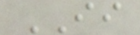II
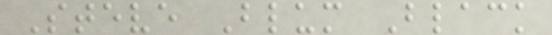Steve Blum Black
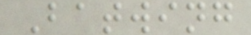Batwing
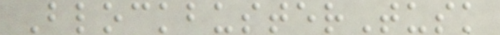BlockbusterTusk
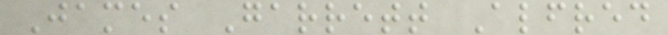James Garrett Alfred
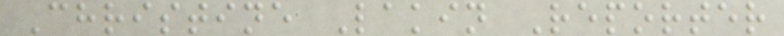Christine Lakin Reporter
